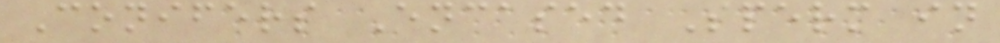Conifers Encased Sperm in
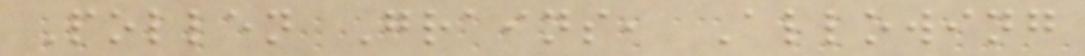Pollen Grains, Allowing
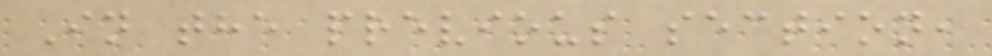In the previous section,
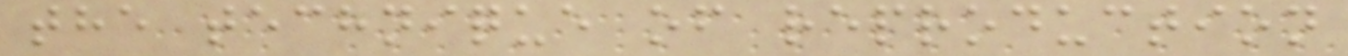the technique of reproduction
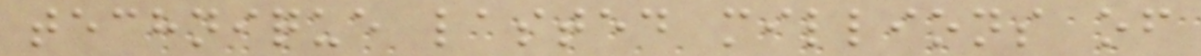technique lasted millions of
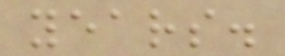years.
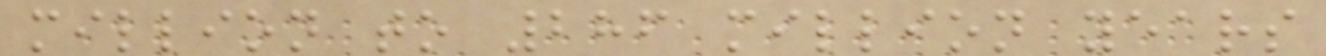million to 286 million years
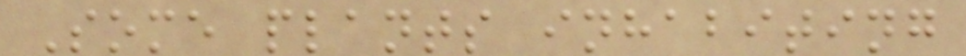Some plants inhabiting
